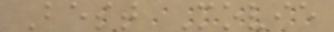Best Movie
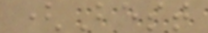(Best
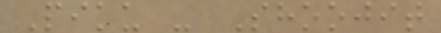Piku - Shoojit
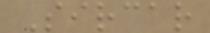Sircar
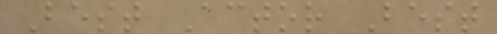Best Actor Best
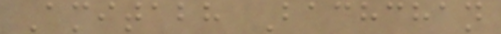Amitabh Bachchan
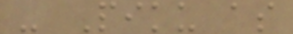- Piku as
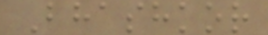Bhashkor
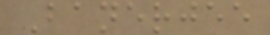Banerjee
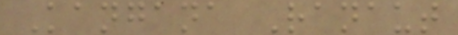Kangana Ranaut
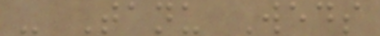- Tanu Weds
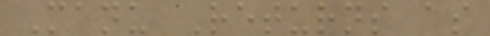Manu Returns as
